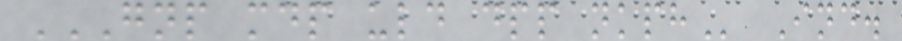GNP MDP ULD DPP NKPH Ind.
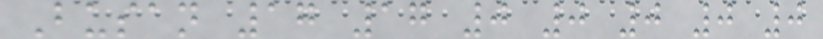Busan 17 17 0 0 0 0 0
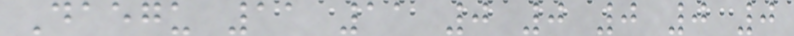Daegu 11 11 0 0 0 0 0
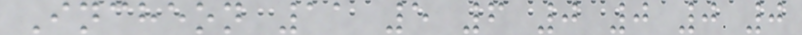Incheon 11 5 6 0 0 0 0
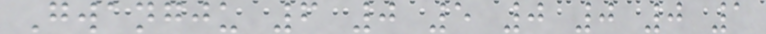Gwangju 6 0 5 0 0 0 1
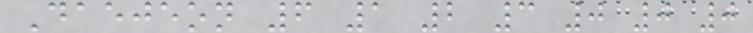Daejeon 6 1 2 3 0 0 0
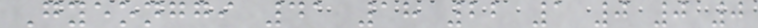Gyeonggi 41 18 22 1 0 0 0
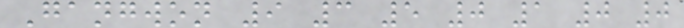Gangwon 9 3 5 0 1 0 0
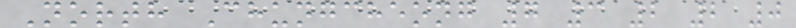North Chungcheong 7 3 2 2 0
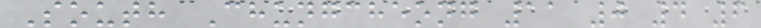South Chungcheong 11 0 4 6
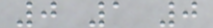0 1 0
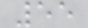55
